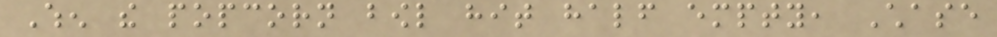When the popcorn bowl hit half empty, Chase
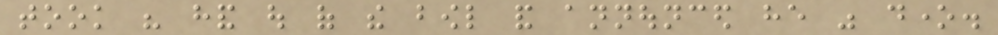took his hand out of the bowl and announced he was done.
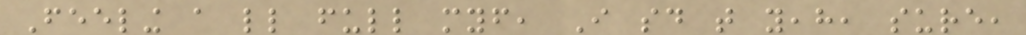Feeling a little full myself, I said that yeah, sure,
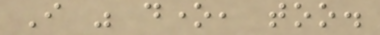I was done, too.
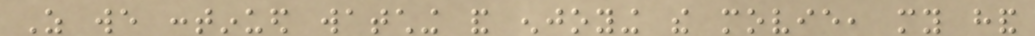As we continued watching and enjoying the movie, my hand
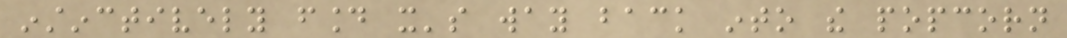instinctively found it's way back into the popcorn
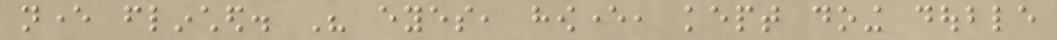never flinched. His eyes, however, kept doing double
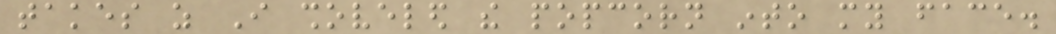takes as I shoveled the popcorn into my face.
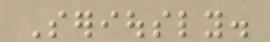Seriously.
